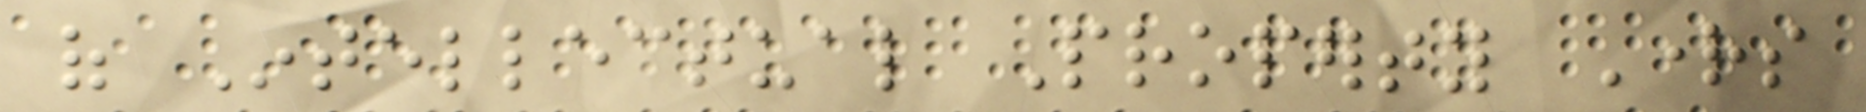of Intellectual Property Rights
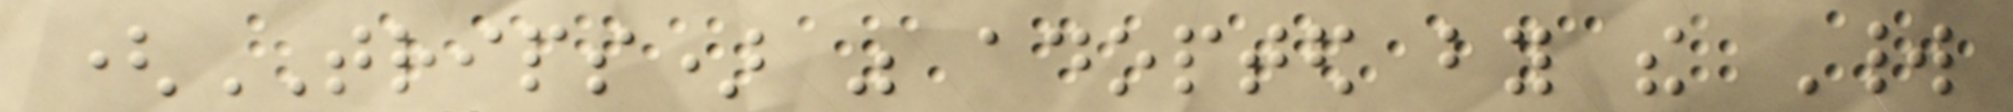(TRIPS) was adopted by the World
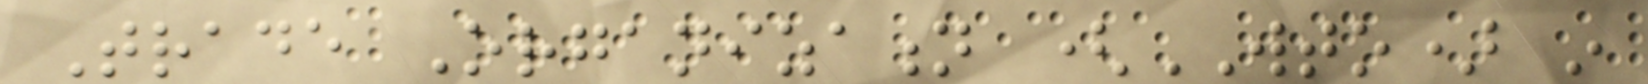Trade Organization (WTO) in
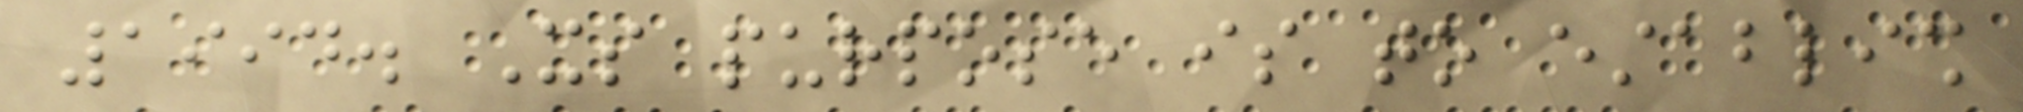1994. Its purpose is to establish
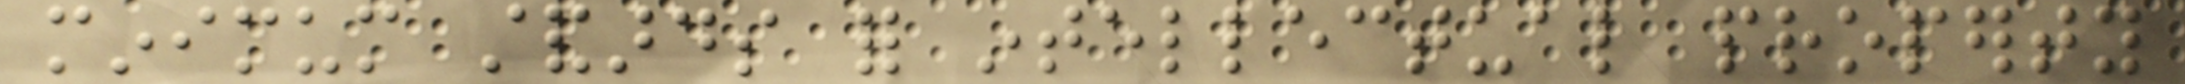minimum standards for intellectual property
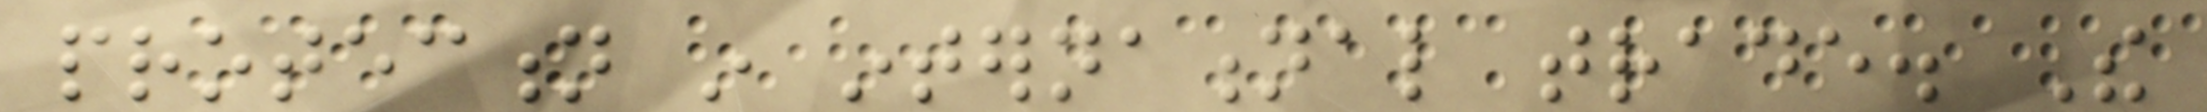protection in international trade. The
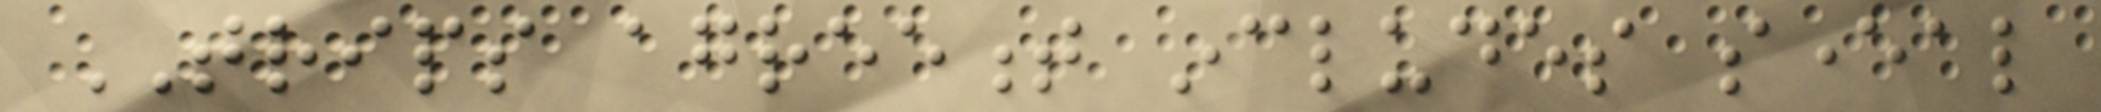TRIPS agreement includes several
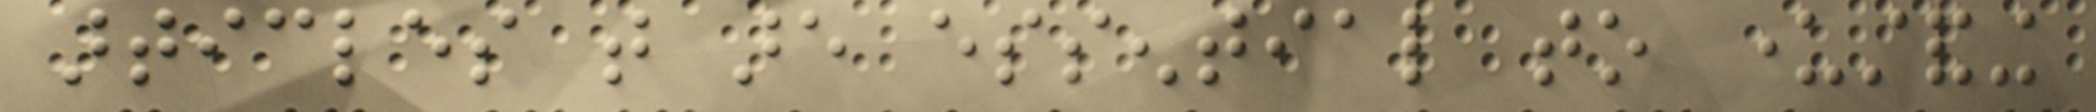articles that are essential to understanding
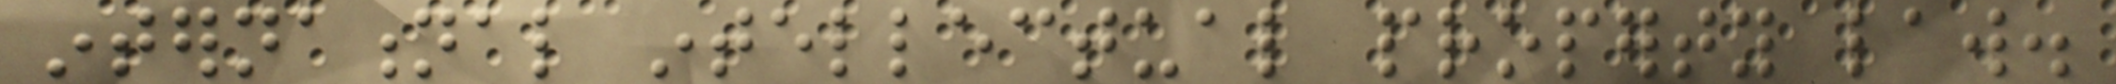international intellectual property law.
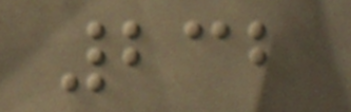232
